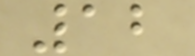12
